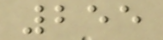255
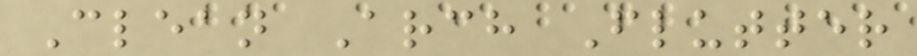Clean Arch Flutter
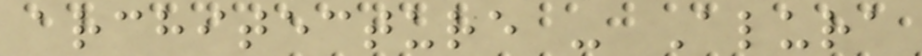architecture - Alura
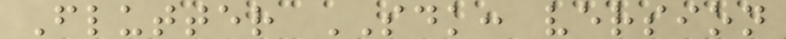Flutter SDK: version
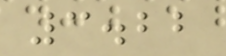3.22
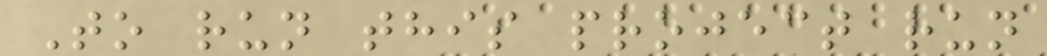To run this project run
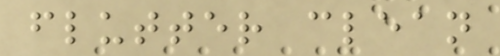flutter clean
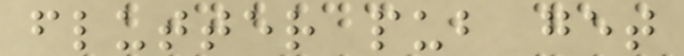flutter pub get
